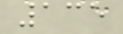135
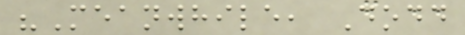"Meanwhile, Dodd
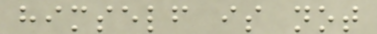himself is not
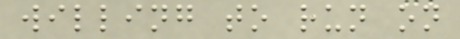willing to run on
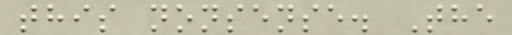this nonsense. The
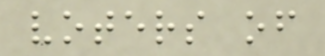voters of
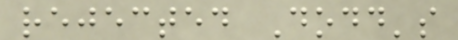rejected Dodd's
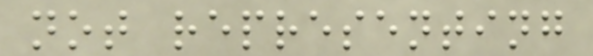not representing
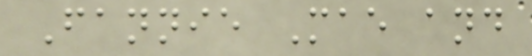Fannie Mae and
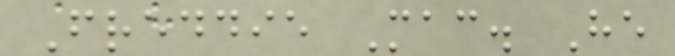Freddie Mac. He
